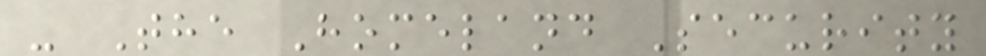- The Homeland Security
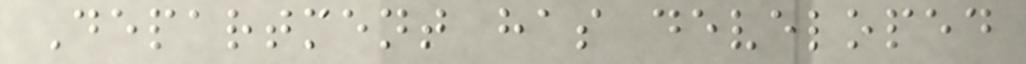Department has developed
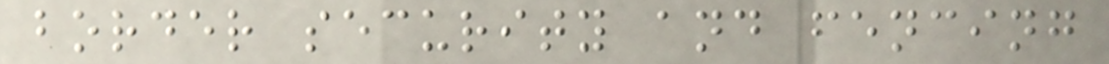border security and fencing
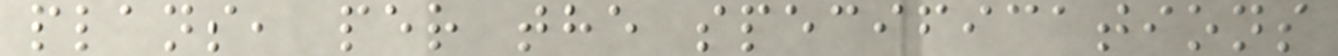plans, per the specifications
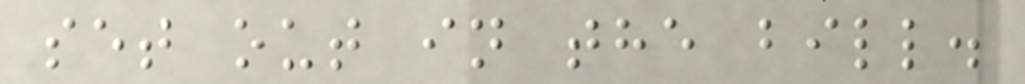set out in the bill.
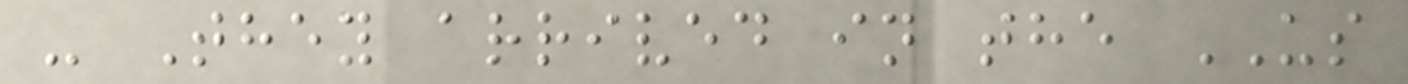- They arrived in the US
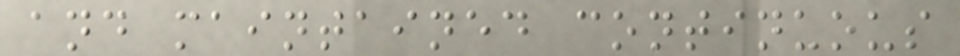and maintained continuous
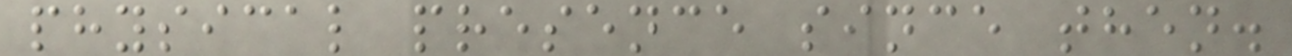physical presence since then.
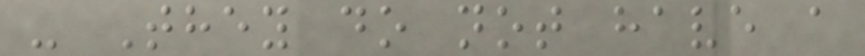- They do not have a
